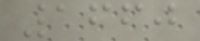1660
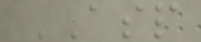ASP
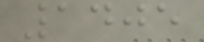1405
